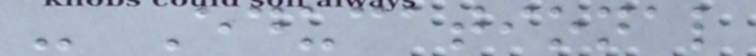- Educational
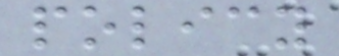policy
